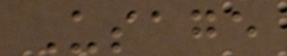Usage
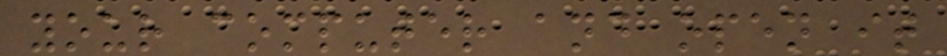your computer and open it
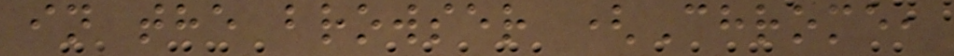in the browser (Chrome,
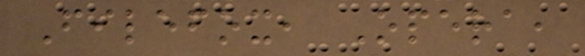Filefox, Opera,
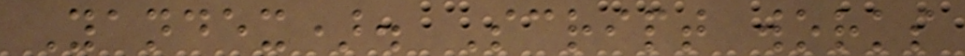Yandex). Script works
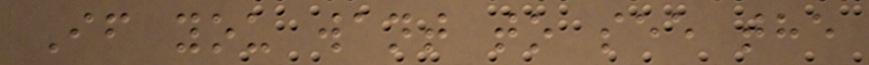If you want to see the
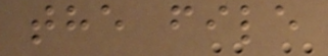the file
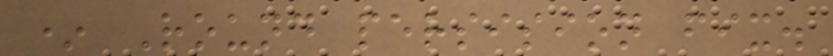* Round persision fix.
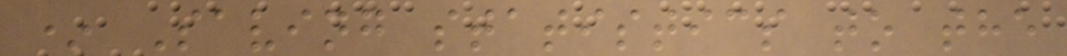* Saving statistics to the
